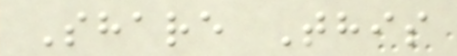Share This
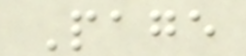Page
